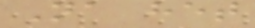Na het
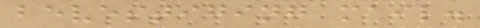bevestiging mail.
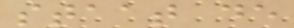staat de
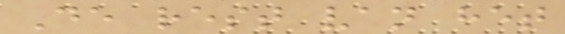De rest van het
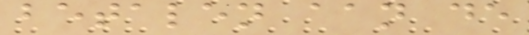betalen aan de
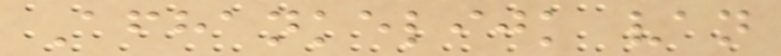Afhankelijk van
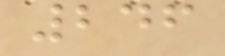246
